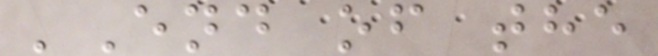'End of the
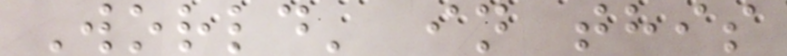World' in this
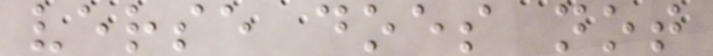verse does not
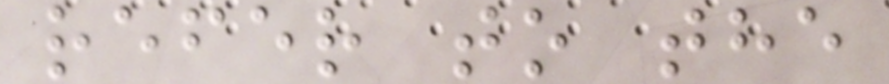refer to the
